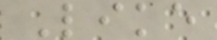Like
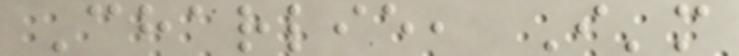Charlie, I'm
